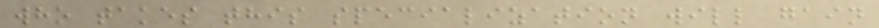who takes this specialization will gain
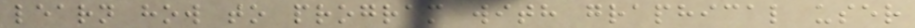learn how to program with graphical user
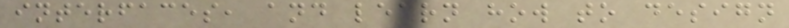interfaces, and learn how to design
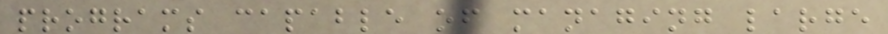programs capable of managing large
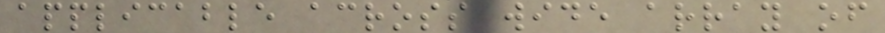applicable across wide array of
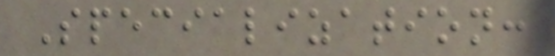Specialization:
